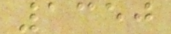1350
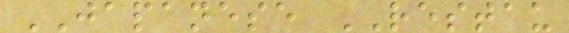JAPANESE RESTAU
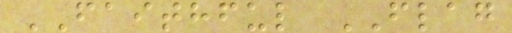FAITHFUL FLAG
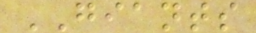GIANTS
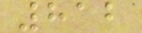812
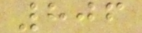806
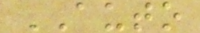AUTO
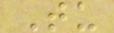Tu
